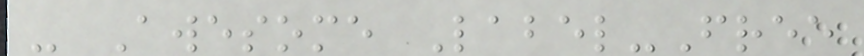- Awesome Label-Free
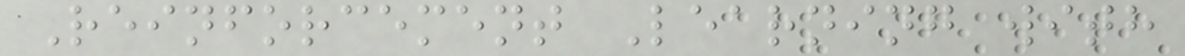Reinforcement Learning with
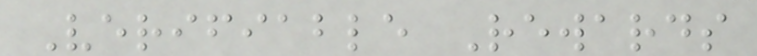Verifiable Rewards
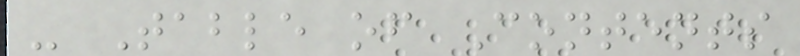- Table of Contents
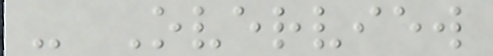- Overview
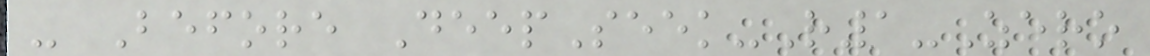- Before DeepSeek-R1-Zero
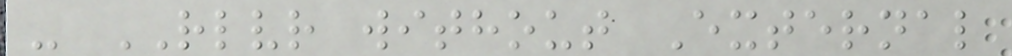- RLVR without External
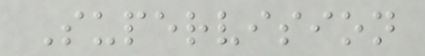Supervision
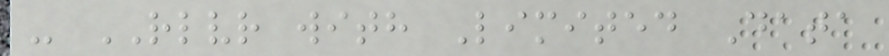- RLVR with Limited Data
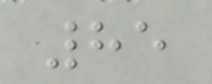85
